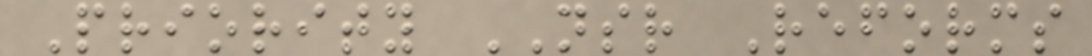Priority NSR Reforms
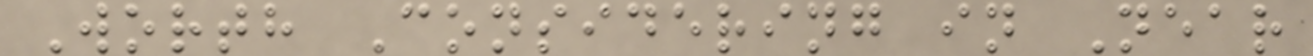Worth Considering in Near
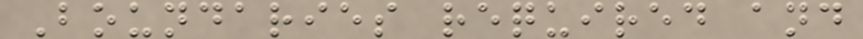Boundaries required and
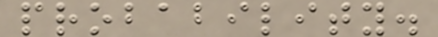probability.
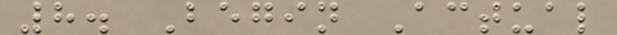8. Begin Actual
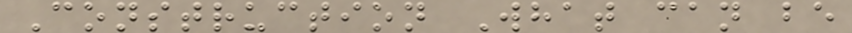Construction What can be
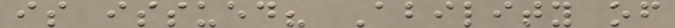is issued? Ability of
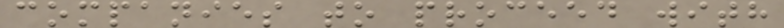companies to proceed with
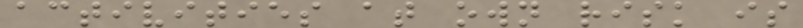activities at own risk is
